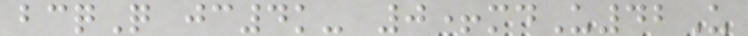bcqQ jc4k- 0+mdU42U
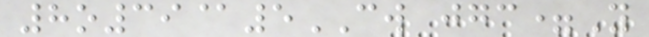8o39@5CW jgc=Y
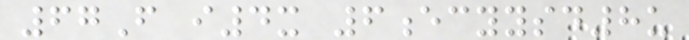67F i4x 6ecyysd8u
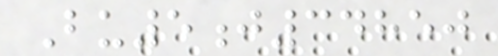Bu5j34850
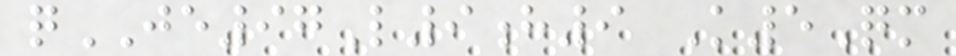qJE97L9h9 K5Qm
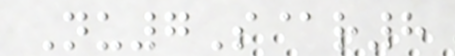Nu7S@r8
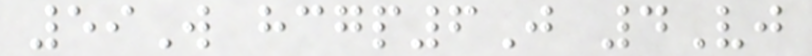59W hcgp6J 4Vj
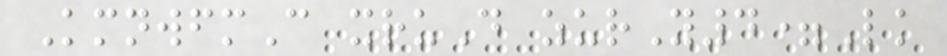KmnwfmC xruD zurY4=Lk
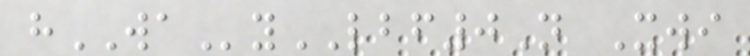hWAyLBF0N Xwi
